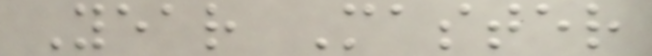Year Master
